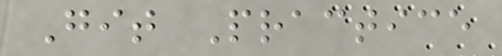Git Practice
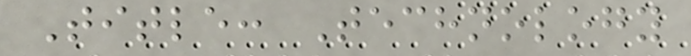Title: Technology
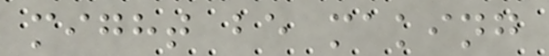might be making
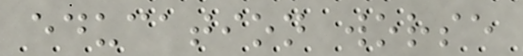education worse
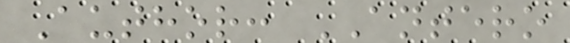Author: ANTERO
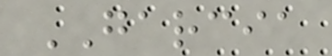GARCIA
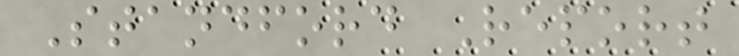Standford Report
